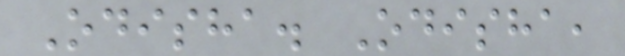Odisha. Odisha,
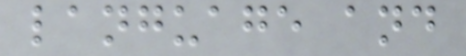language and
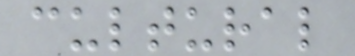cultural
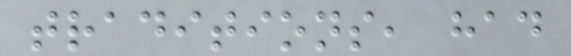traditions, had
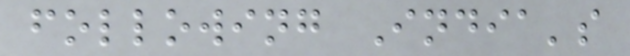following India's
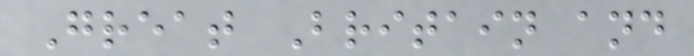Great Britain and
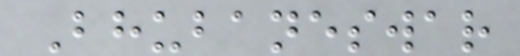Bhubaneswar
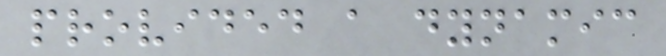provided a dynamic
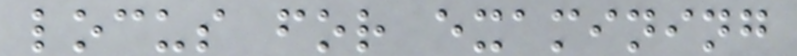locus for examining
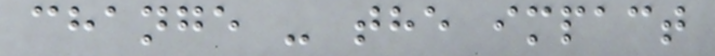change - the impact
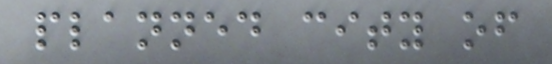planned city of
